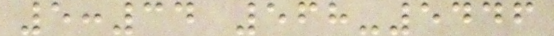5:34 568-5446
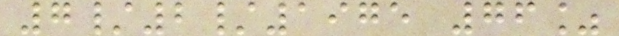7/2/1975 76%
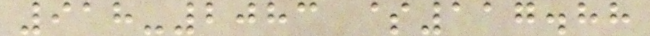918-2083 $117.88
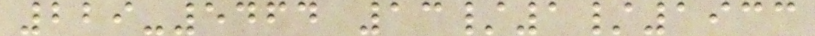229-5464 13/1/1933
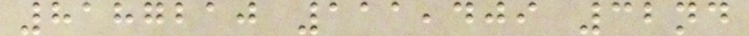8187210 111,409 32nd
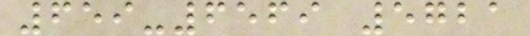659-6569 5721
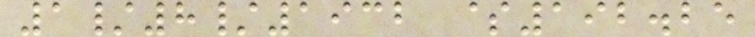1/8/1932 $192.25
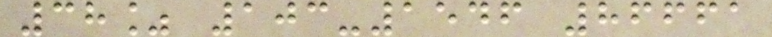38% 103-1546 86661
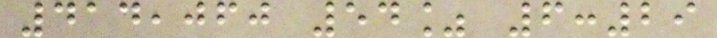414,060 54% 6:29
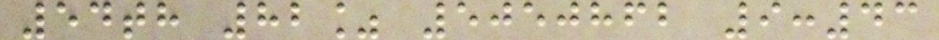54th 82% 5050862 9:43
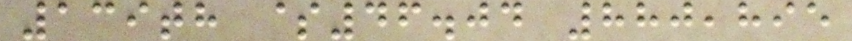139th $46.04 880,895
